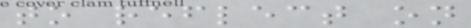to reflect on
